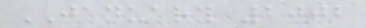JANUARY 2002
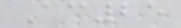Ac25
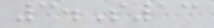3.S13
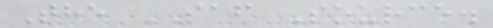The SAF Source.
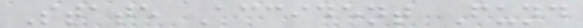State Accident Fund
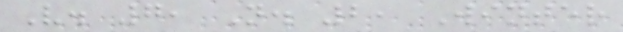V. 7, N. 2, Winter
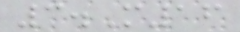3.M16
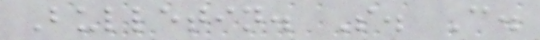Bulletin. S. C.
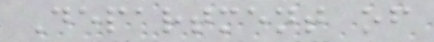Department of
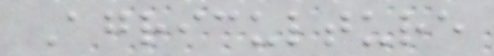Agriculture
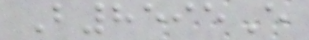B8595E
